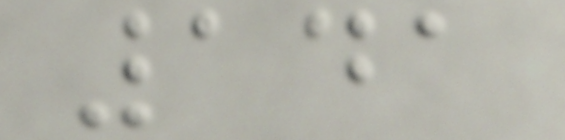141
